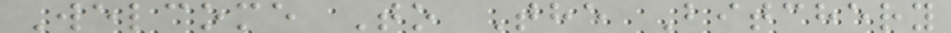Welcome To The Bitchery
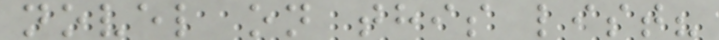novel on this list?
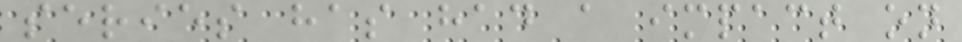series has had a impact on
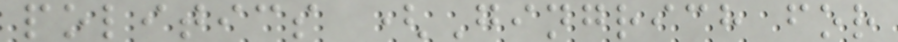politics (Gingrich for
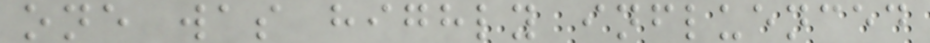one was highly influenced
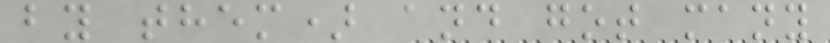by them) and got many
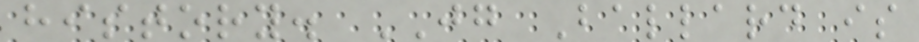history. JG Ballard is
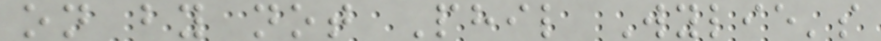on by not Phil Wylie's
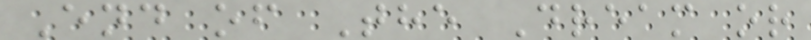End of The Dream or
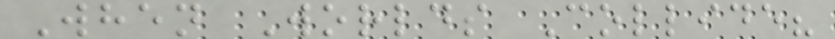When Worlds Collide?
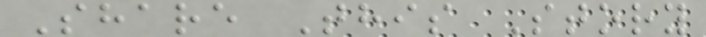Share This Story
